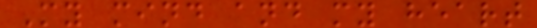My mind and my heart
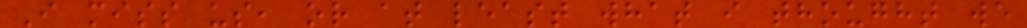I miss us, or at least what i thought we
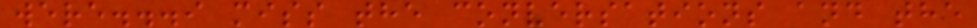were...i miss the conversations and the
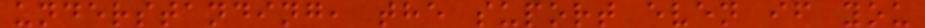understanding, the suport even if you
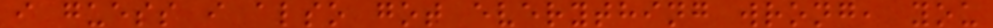i guess i also got everything wrong, you
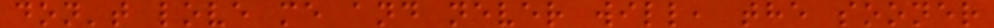don't love me and never will, the sooner
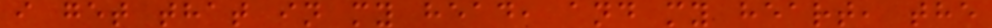i get that in my head, and my heart, the
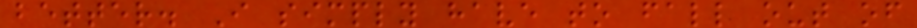better. I simply have to fall out of
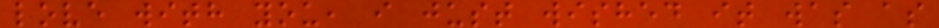love with you, i just wished it was as
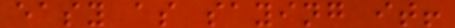easy as saying it!
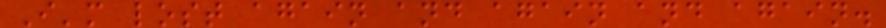I'm lost again and again and again.
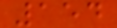154
